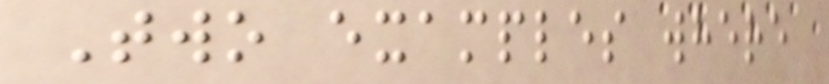Two examples where
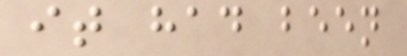it had been
